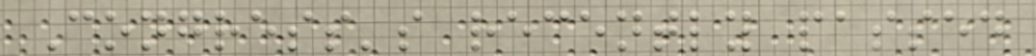Congress's recently passed
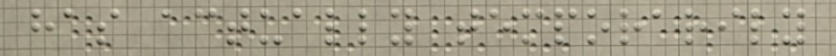has actually temporarily
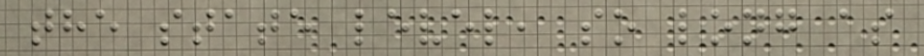the state level, so long as
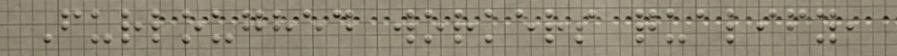Furloughed workers qualify,
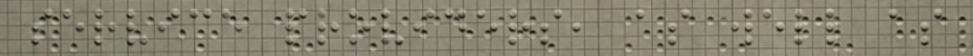service providers, as well as
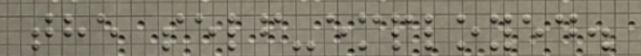the self-employed.
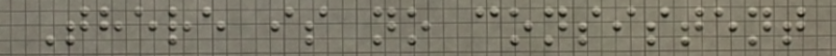There is no consistent
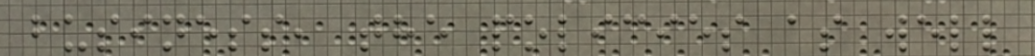business, the policies as well
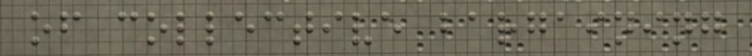of collective bargaining
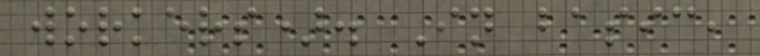workers). In basic,
